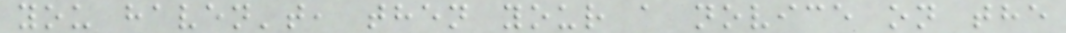you haven't, then your a novice on the
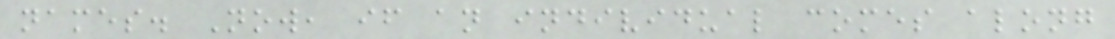names. Now, if an individual comes along
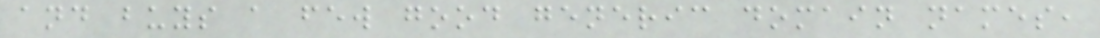and buys a few good generic domain names,
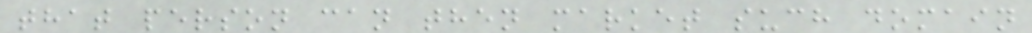that person can then market such domain
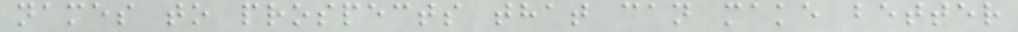names to prospects that can make better
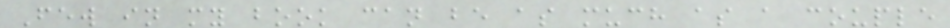Few in my book can be as much as a couple
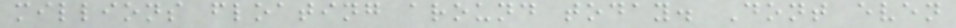millions floating around today. Dont even
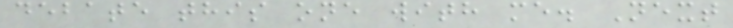debate this one with me. Next
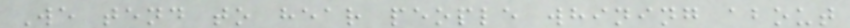We tend to hear people whining about
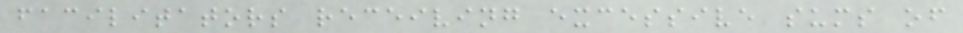facilitators receiving excessive sums of
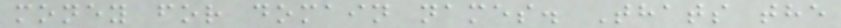money for domain names. Thats the
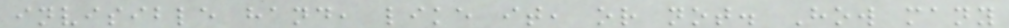invisible hand, like it, or not. How many
